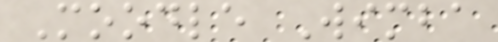Moodle Wimba
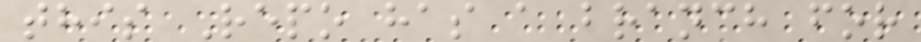this Repo has a branch for
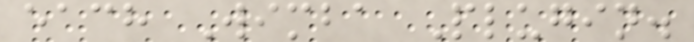each Wimba Plugin.
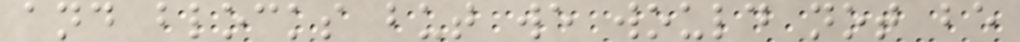and blocks but we would not be
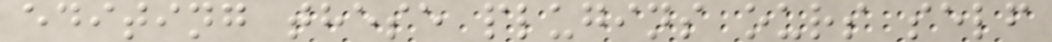editing these plugins ours self
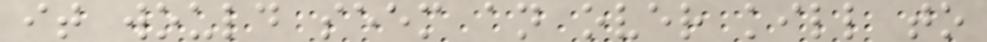it would seem an over kill to
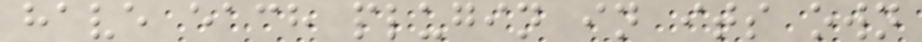have each plugin in its own
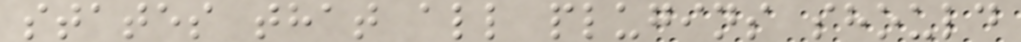states that all plugins should
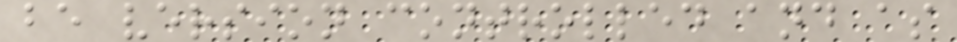be version controlled and as
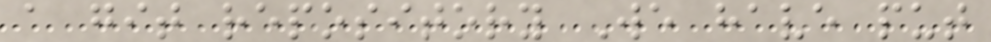a git repository We have put
